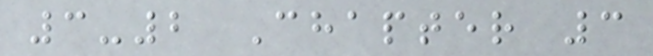3-2 Chapter 3
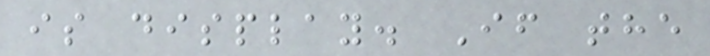is display. If the
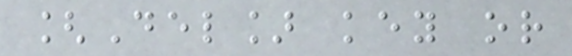[Del] key or
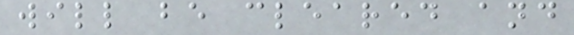will be cleared and
